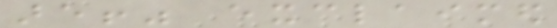are!" exclaimed
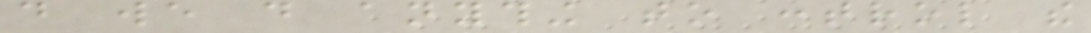do we do anything to control the
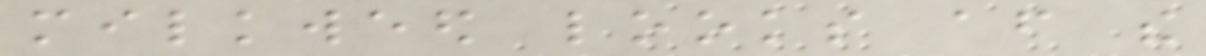milkweed looks after the
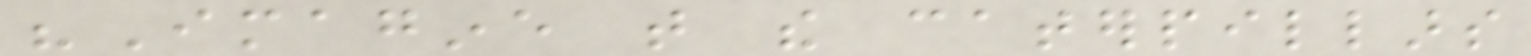"Imagine that the caterpillars
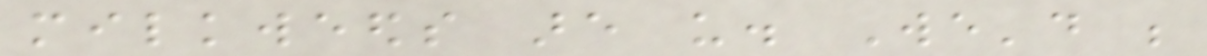milkweeds are us. We'd be
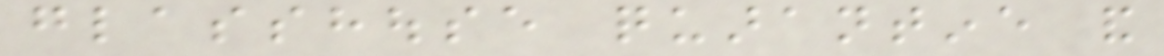glasshouse quarantine and
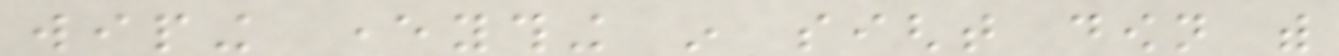wiping everything in sight down with
